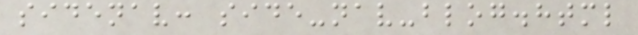sidenav: side-nav-blog.html
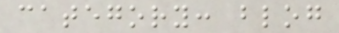category: blog
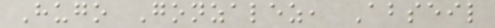Hugo Gonzalez, Abseil
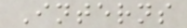Interns
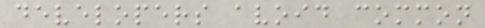developers avoid common
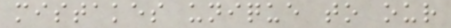mistakes unique to our
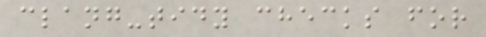clang-tidy checks for
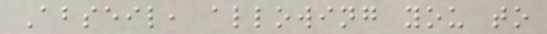Abseil, allowing you to
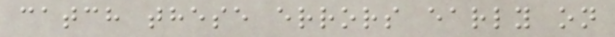catch these errors early on
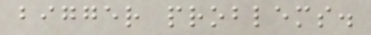bigger problems.
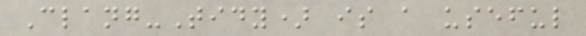Clang-Tidy) is a useful
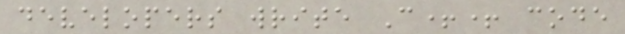developers write C++ code
